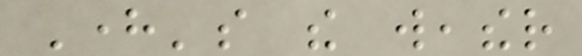Here's the weather
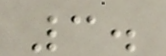3.
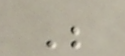Be
